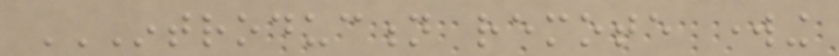INTRODUCTION REMOTE WORKING
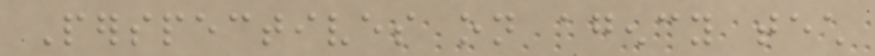Perspectives on agency tech
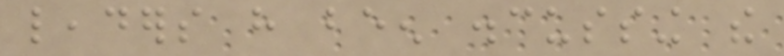leaders have been discussing the
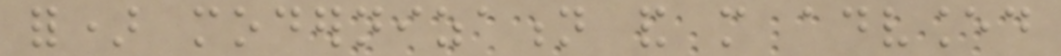for) modernization and more advanced
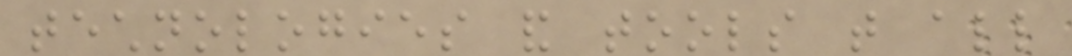technologies and tools that all
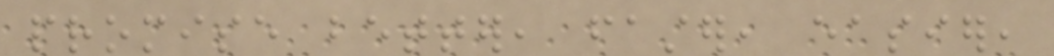promise better, faster, easier,
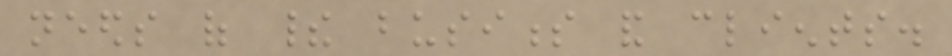needs of their business and clients.
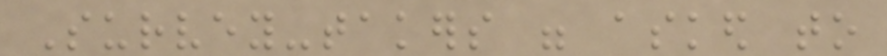Survey-takers were asked to
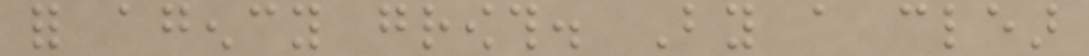for agency growth. By a clear
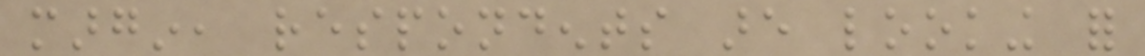margin, respondents are looking for
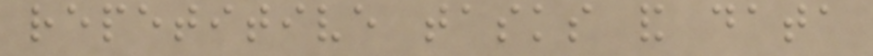repetitive tasks and data
